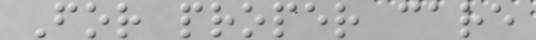For proper care
